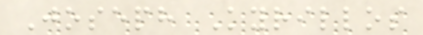Joseph Kyrillos
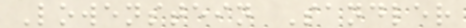Lowenstein Sandler
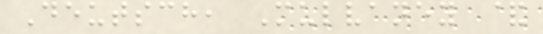Deutsch, Mulvaney &
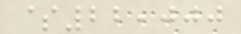$22,000
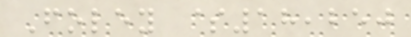Foley $18,250
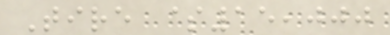Tire $15,000
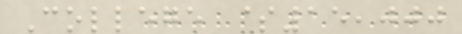College $15,000
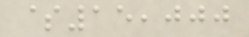$15,000
